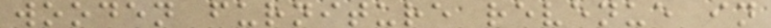wooden furniture revenue in
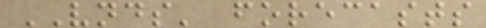VNDS' forecasts
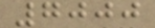7000
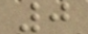0
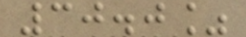30.0%
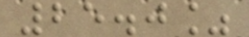25.0%
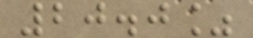20.0%
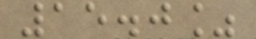15.0%
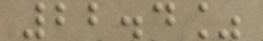22.4%
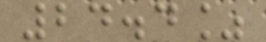24.4%
